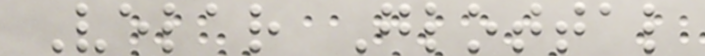Velar Glottal
